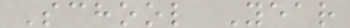School Year
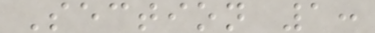Section 1:
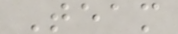Team
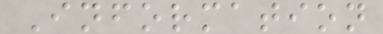Information
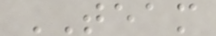TEAM
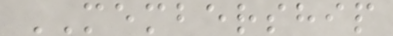MEMBERSHIP
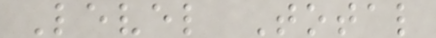Level Total
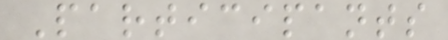Participants
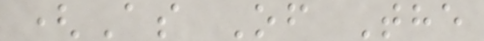(As Of The
